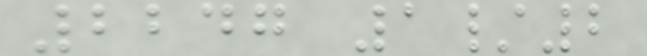2247 1/2
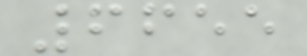6655
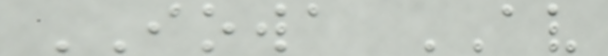IOWA AV
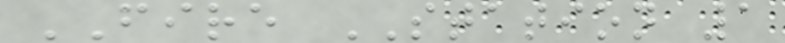FIRE STATION 1
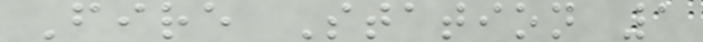Fire Station 1
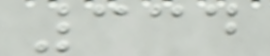334
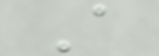A
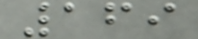169
